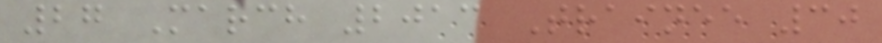27 March 2013 Trainee 30
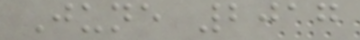June 2017
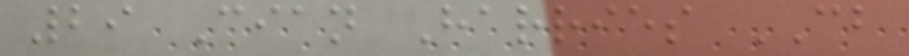29 Cian Harries CB
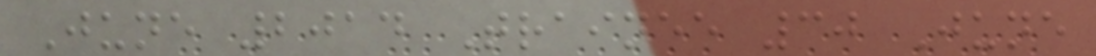June 2014 Trainee 30 June
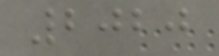2020
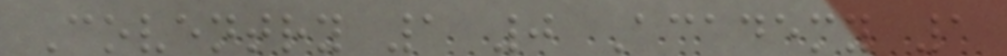Coventry 1 0 Academy 1
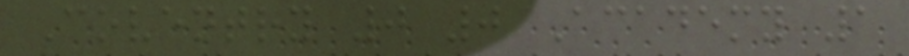Coventry 0 0 Academy 1
